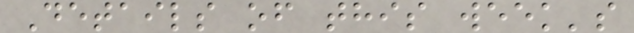Details of this week's
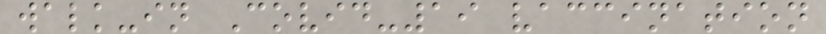walk-in Covid-19 vaccination
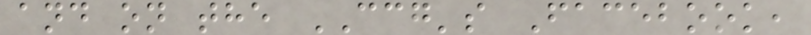and on the CCG's Facebook,
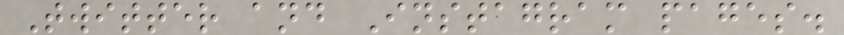Twitter and Instagram pages.
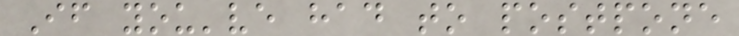If you've had to postpone
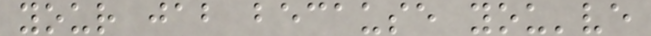your jab because you've
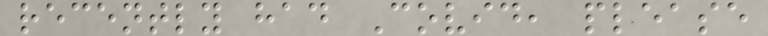recently had Covid, please
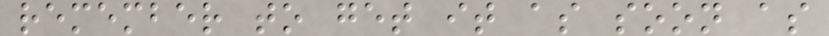remember to get it as soon as
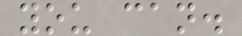you can.
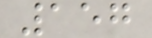157
